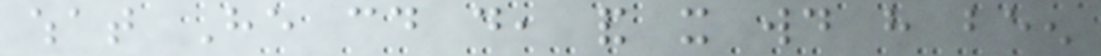what He could do, and it would have been
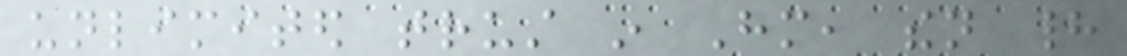unlimited trust in Him, then had
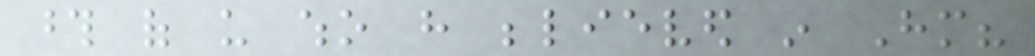those of us who have believed in Him?
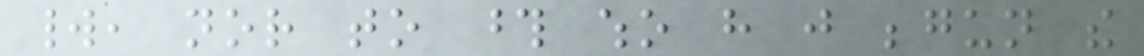world, nor to those who have just begun the
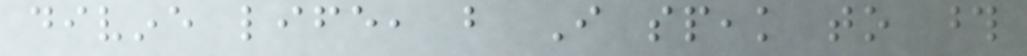divine life, but I speak to those
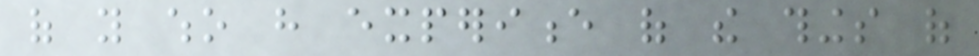of you who have experience of the things of
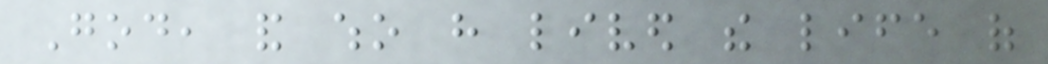God, and who have lived the life of
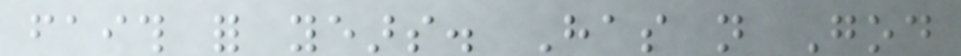faith for years. Has not God
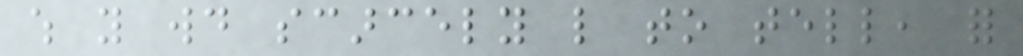which you would scarcely like to tell, for
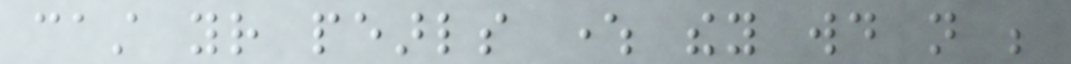cast your pearls where they would not be
